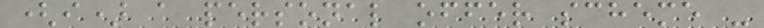(i) a personal offer scheme -
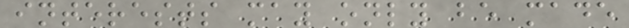interests may only be made
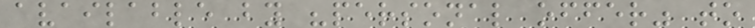available by "personal offer" to
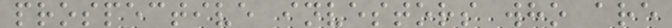prospective investors who are
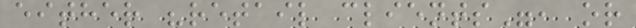either "retail clients", or
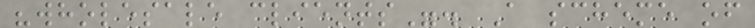"wholesale clients". A scheme of
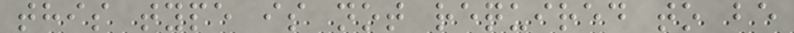this type is not required to be
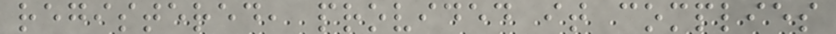registered, provided it complies
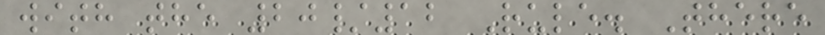with the 20/12 Rule. There
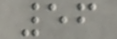56
